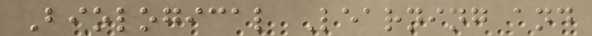Biological Learning and
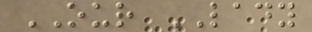OUR LADY
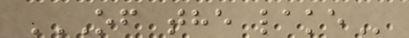OF THE LAKE
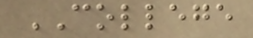COLLEGE
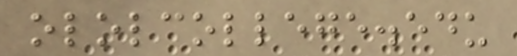ololcollege.edu
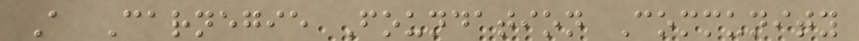A Carnegie Foundation Community
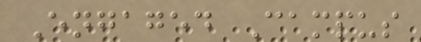Engaged Campus
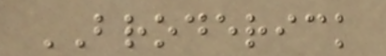BRODERICK
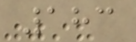183
